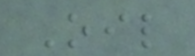Oil
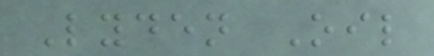Lyden Oil
